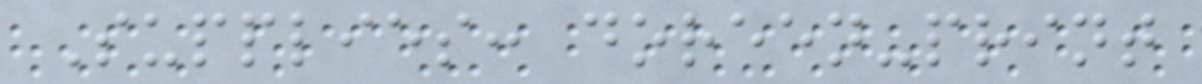Supplies: doreen-print
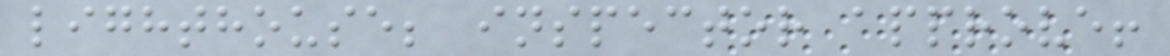lighthouse; inspector approve!
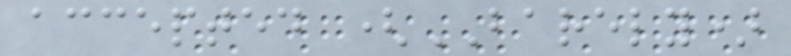accepted (BARELY)
